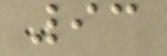93
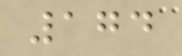174
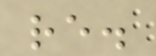re.
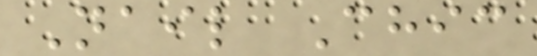Nail Chic
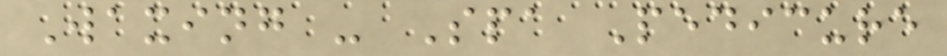Waxing - Spa Pedicure
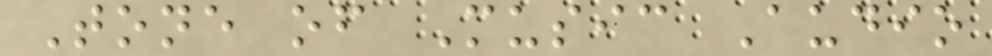Tone of Music Audio
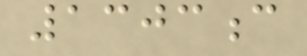1303c
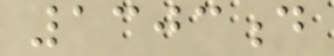1303d
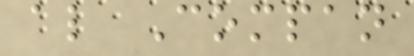al Compan
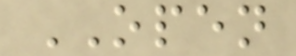OPEN
